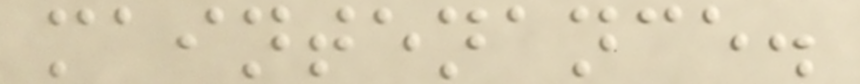maintenance.
